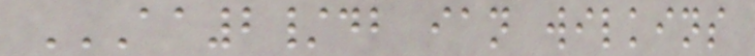AA2/DB IAN WILKINS
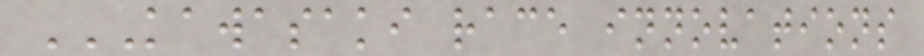KAWASAKI RACE INNOVATIONS
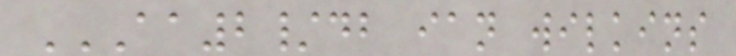AA2/DB IAN WILKINS
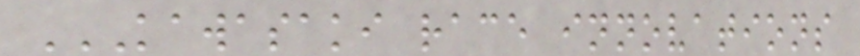KAWASAKI RACE INNOVATIONS
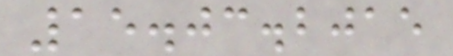15.03.2015
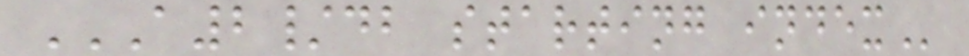A2/DB STARTING INDEX
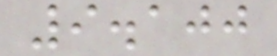9.100
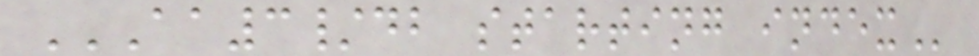AA3/DB STARTING INDEX
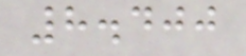8.400
